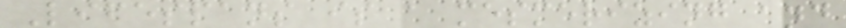Lifespans is a mesmerizing and
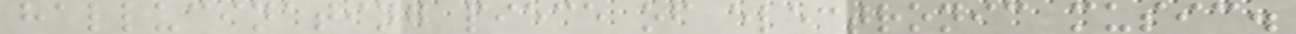hallucinating piece of electronic music.
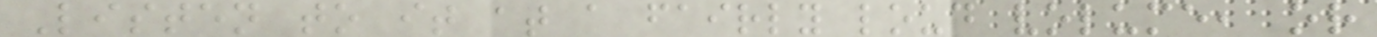Listen to it at a fairly loud volume, or
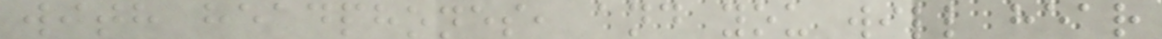with headphones, and you will hear
